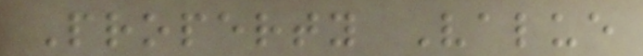Property Value
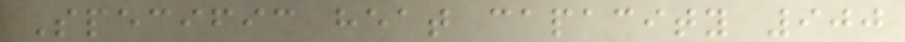Specific heat capacity 900
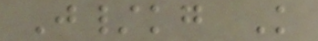J/kg K
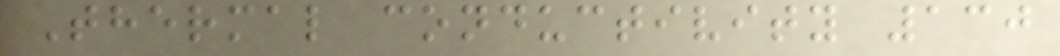Thermal conductivity 130
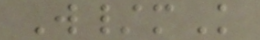W/mK
